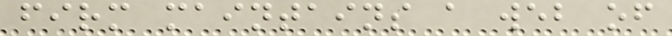firm maintains a web of
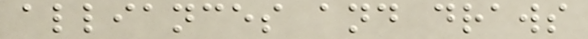alliances and draws
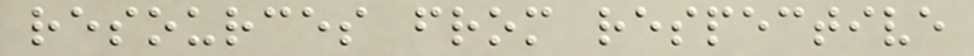resources from respective
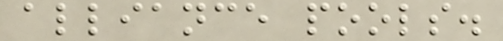alliance pools.
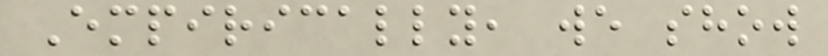Empirically, we show
